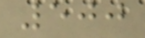500
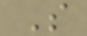S
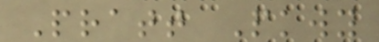Pratt Pkwy
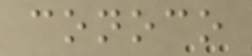conoco
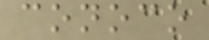conoco
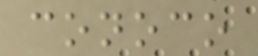conoco
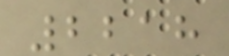2218
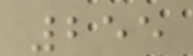255
